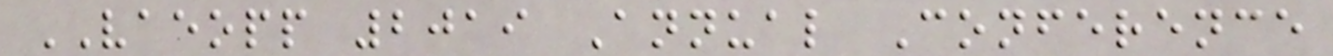VAEOPP 2019 Annual Conference
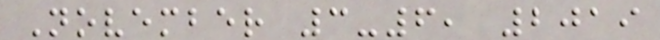November 3-6, 2019
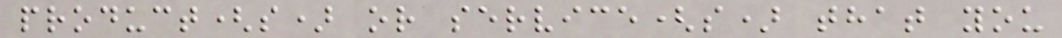product(s) or service(s) that you
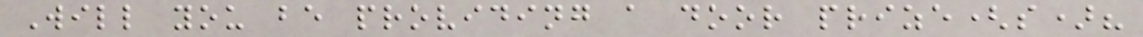Will you be providing a door prize(s)?
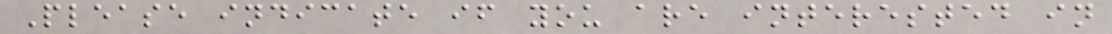Please indicate if you are interested in
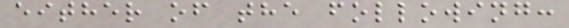either of the following:
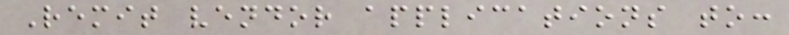Remit vendor applications to:
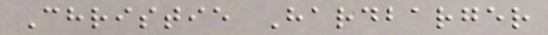Christie Hardbarger
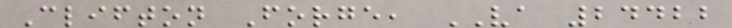Clifton Forge, VA 24422
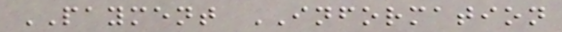PAYMENT INFORMATION
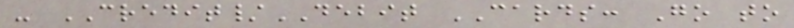- CREDIT/DEBIT CARDS: Go to
